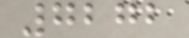7272
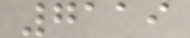7119
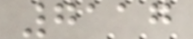7117
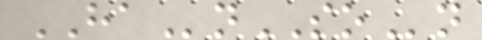HAnSOn
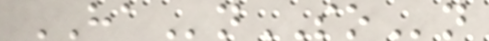HAnSOn
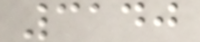3140
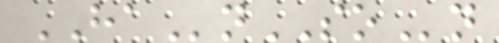HAnSOn
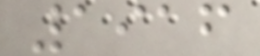1916
